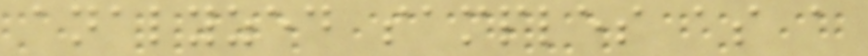analyzed samples as a
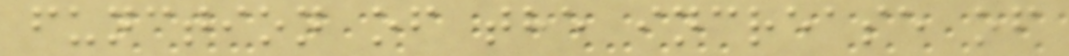function of the increase of
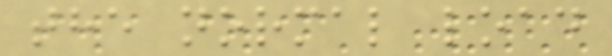the normal load
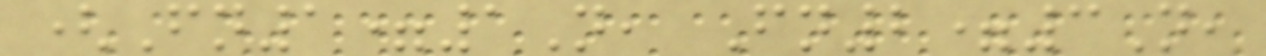(Fn1=1N, Fn2=3N,
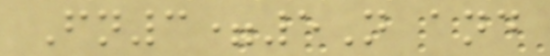Fn3=5N and
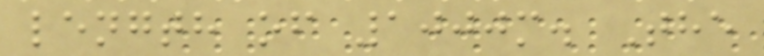length of 1000m. The
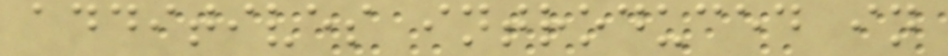additives introduced in
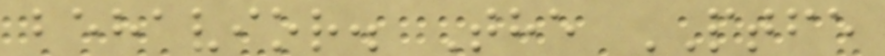behavior. The PTFE
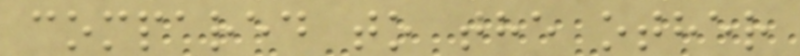compared to the other
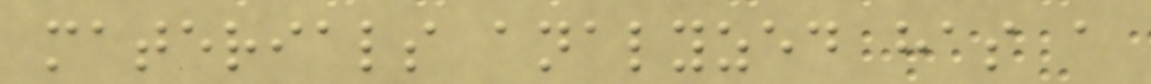materials analyzed has a
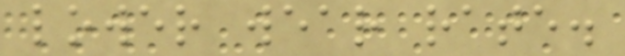lower wear rate.
